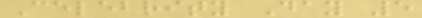Celebrity Day 5
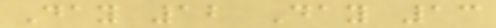Day 12 Day 13
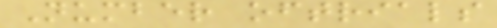Number oftrials
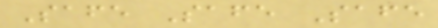Safe Safe Safe
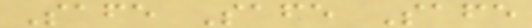Safe Safe Safe
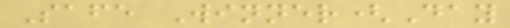Safe Winner(Day
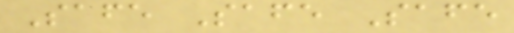Safe Safe Safe
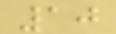10
